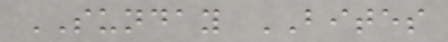SUNDAY BITES
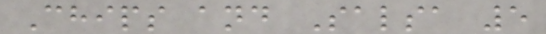Chips and Salsa 5
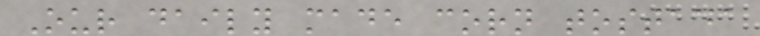Our daily made corn tostada
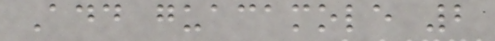Add guacamole 2
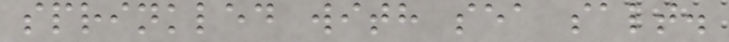sprinkled with sea salt.
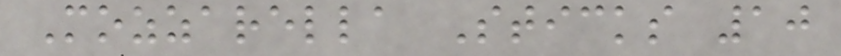Mozzarella Sticks 10
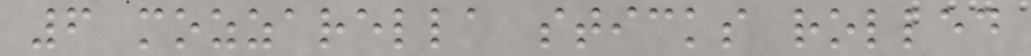6 mozzarella sticks rolled
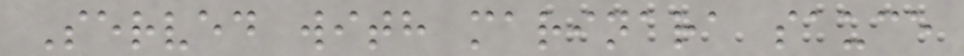Served with marinara sauce
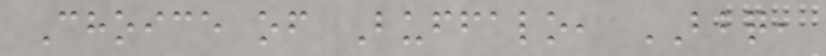Choice of Buffalo, BBQ,
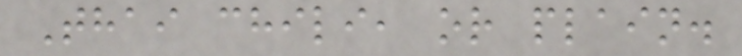Thai chili, or plain.
